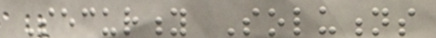Security Solutions
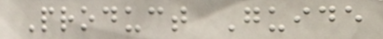Product Guide
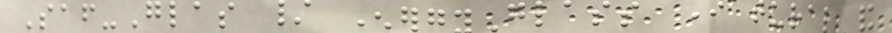Saf-Glas / EnergyGlass Natural and
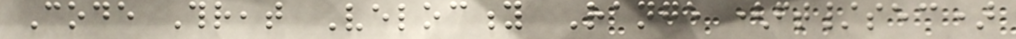Code Threat Velocity Range (ft/sec)
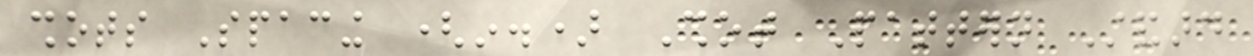shots Spacing (in.) Shot Pattern Standard
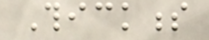Thickness
